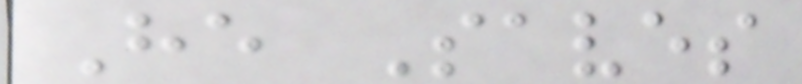He Saves
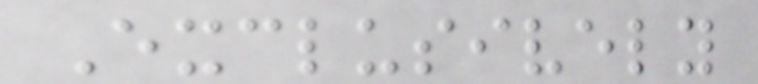Exclusively
